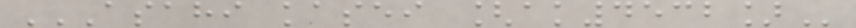ASAHI KASEI [AK4532]
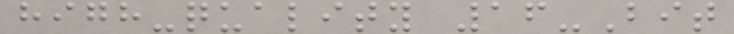high-quality 16-Bit
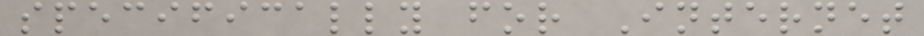specifically for Internet
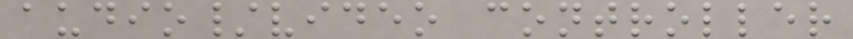audio/video controller
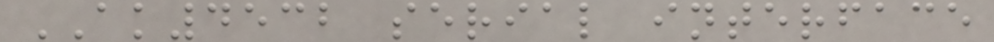AK4532 serial interface
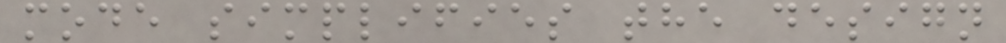mode simplifies the design
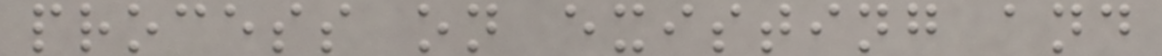process on existing and
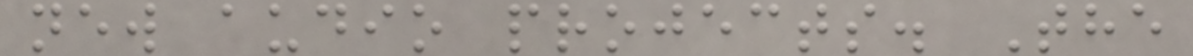new audio projects. The
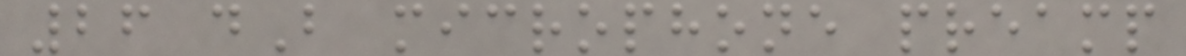26 dB microphone preamp
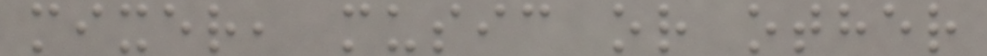mixer, music or other
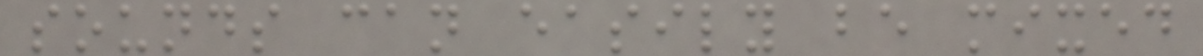sounds can easily be mixed
